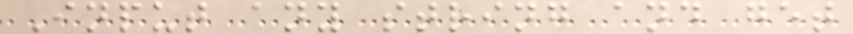Input any string and get
